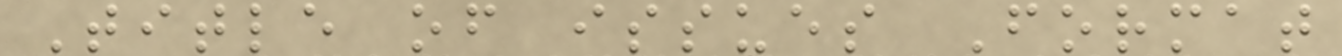Title of issues Format
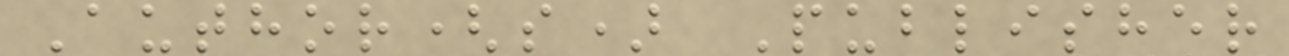Author(s) Publisher
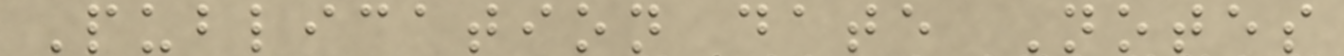Publication date Notes
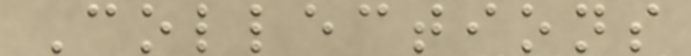Collections
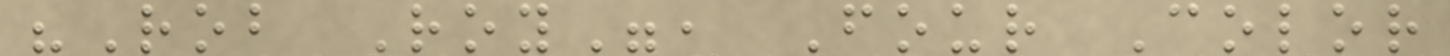"Rob Roy", Four Color
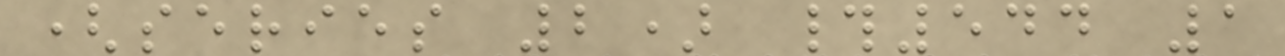(series 2) #544 1
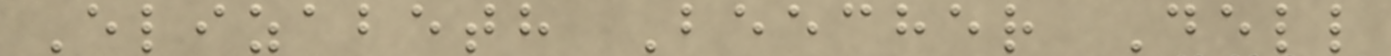Elizabeth Beecher Dell
